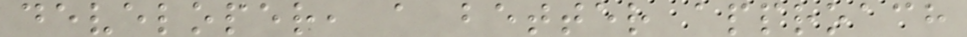developer, a better approach
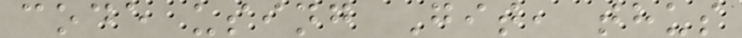code using Git, thus
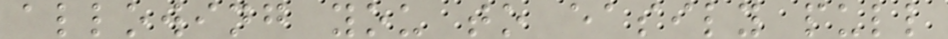allowing you to easily pull
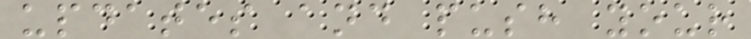updates and push your
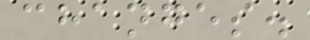changes.
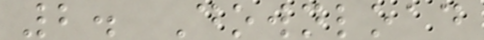2. Download
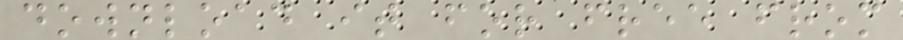download it for free from
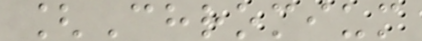[Chromium
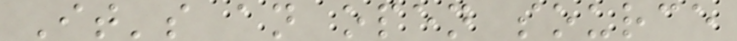It's an open source
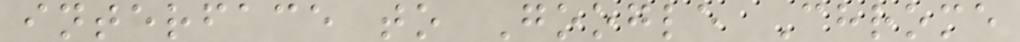interface to Google Chrome
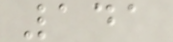141
